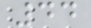44
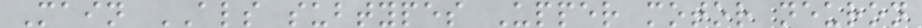Main ALS subtypes Upper motor neuron
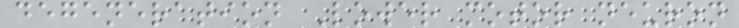degeneration Lower motor neuron
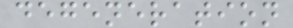degeneration
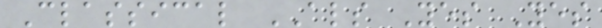Classical ALS Yes Yes
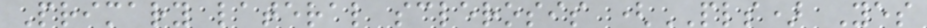Primary lateral sclerosis (PLS) Yes
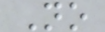No
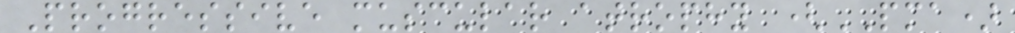Progressive muscular atrophy (PMA)
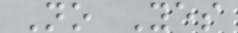No Yes
